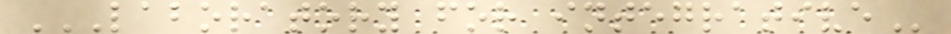LABORATORY FOR INTEGRATIVE
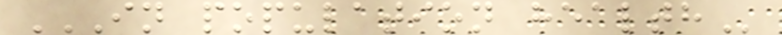IN POPULATION HEALTH
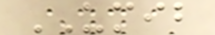UMIB
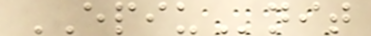EPIUnit
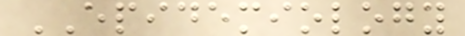EPIDEMIOLOGY
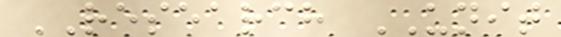RESEARCH UNIT
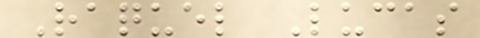Raquel Lucas
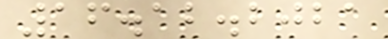16.12.2021
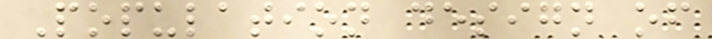Population design of
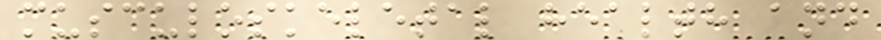musculoskeletal health and
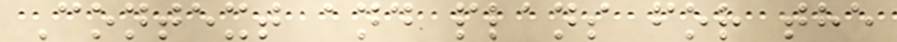Context and plans for the
